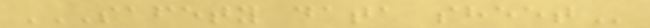SAFETY DATA SHEET
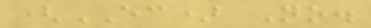(EC) No.
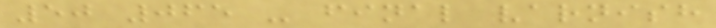50 065 - final varnish
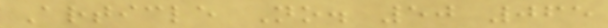Article No. 50 065
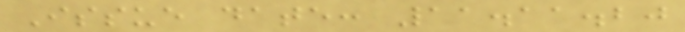Issue date: 11.11.20
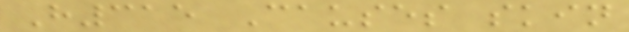H315 Causes skin
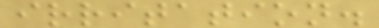irritation.
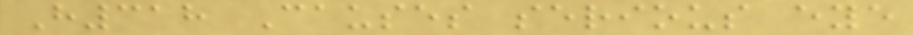H318 Causes serious eye
